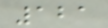121
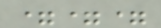===
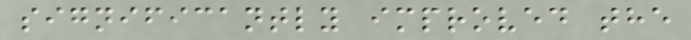significantly improved the
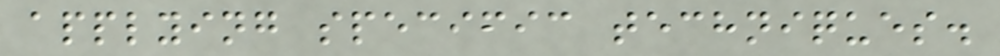applying specific techniques.
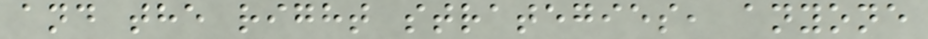and the right strategies, anyone
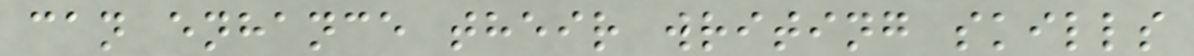can enhance their writing skills
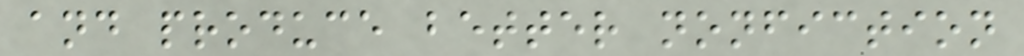and produce better nonfiction
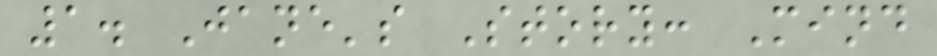1. Jane's Story: Mind
